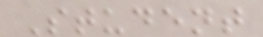Student
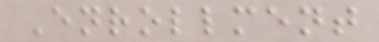Enrollment
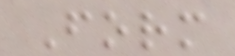Form
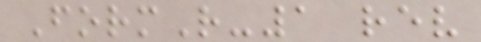FormR-1 rev
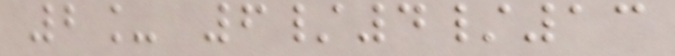2_ 6/4/13
